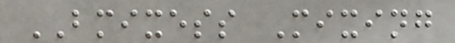BMIXESS Mixing
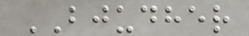BJUDHER
